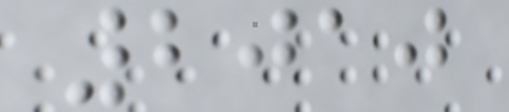2010
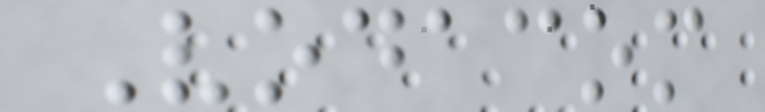Vodacom
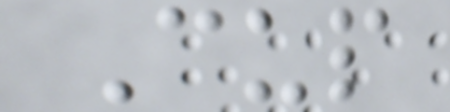Cup
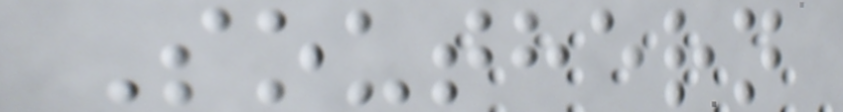Southern
